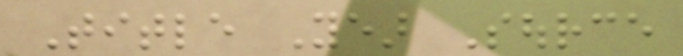Title Year Source
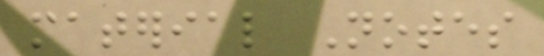material Notes
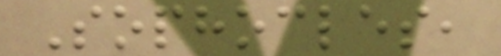Sophocles,
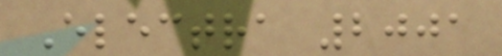Electra 2001
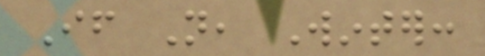If Not, Winter:
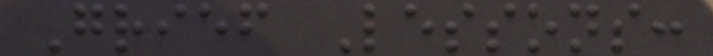Grief Lessons:
